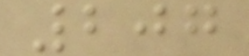207
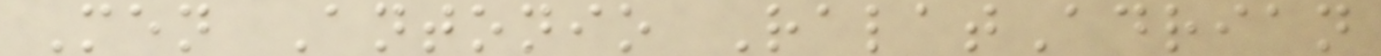Men Antonio RalatAdrian
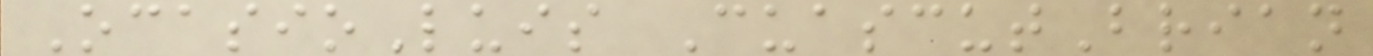OcasioLuis CuascutBrian
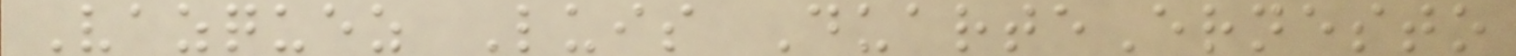Vazquez Luis DuarteErnesto
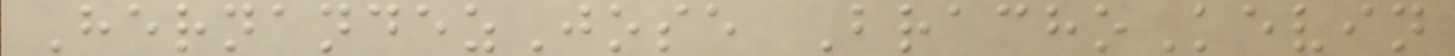HernandezJose BrachoKevin
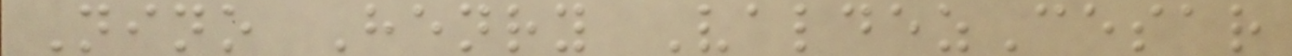Nino Henry ValdezCesar
